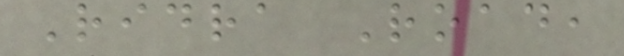Ridra Road,
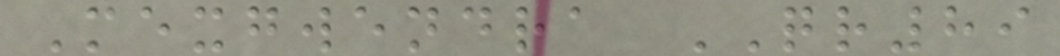Mexgwendra QR89
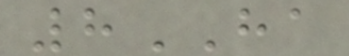8HA
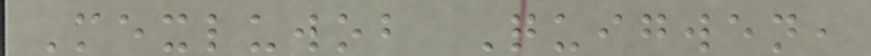Mexluwob Quigwen,
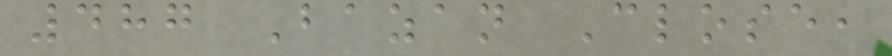487 Bazan Close,
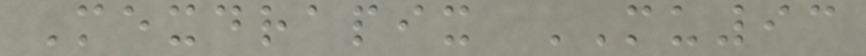Mexdrapix MU93
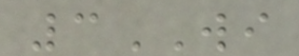3WI
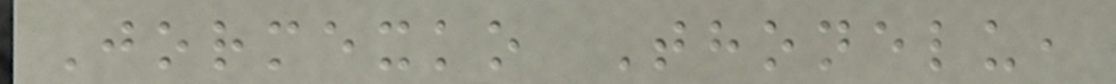Jormexko Thonelu,
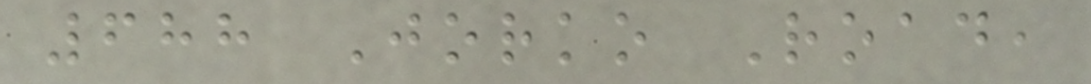688 Jorko Road,
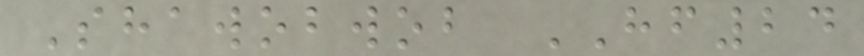Shawobwob HF24
